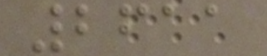2611
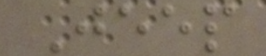Jeep
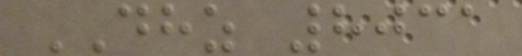DHZ 8031
